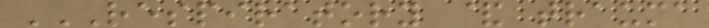RESPIRATORY & TRAUMA
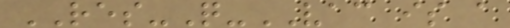RES-Q-VAC is a
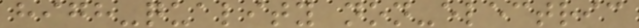high-quality non-electric
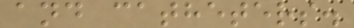and catheters.
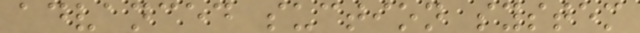advanced suction system
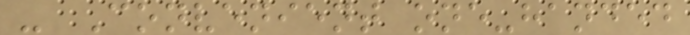- Convenient one-handed
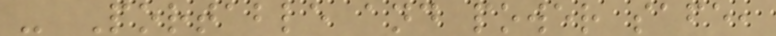- Portable and power safe,
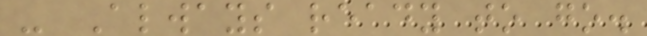- Always ready to go.
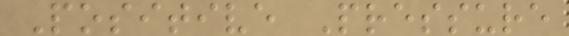Positive Pressure
